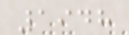1948
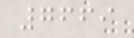7669
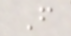F
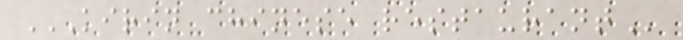KIRIN CHINESE RESTAURANT
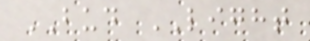BUD LIGHT
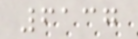6137
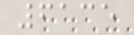6135
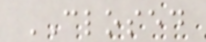CLOSED
